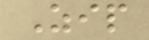Zip
